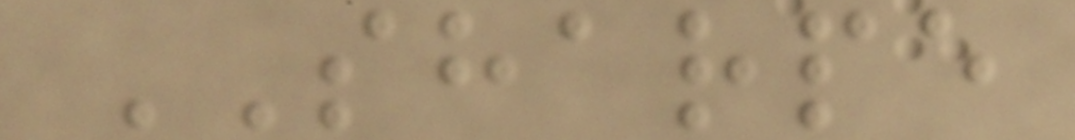SHARPE
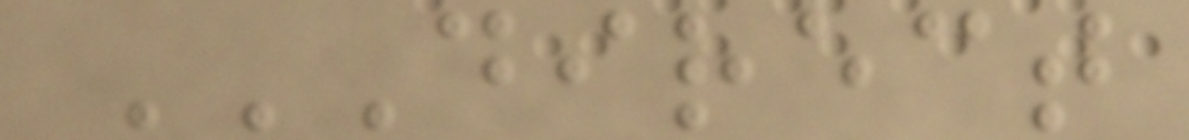DIRECT
